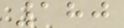180
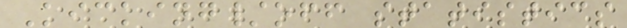Kicking/off statistics
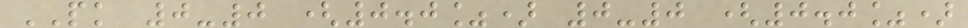PK 0-0 (0.0%) 0-0 (0.0%)
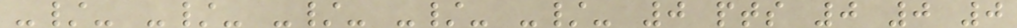-/- -/- -/- -/- -/- 0 pts 0 0 0
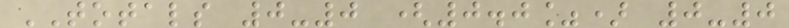TOTALS 0-0 (0.0%) 0-0
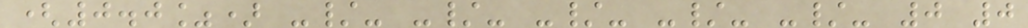(0.0%) -/- -/- -/- -/- -/- 0 0
